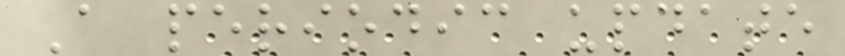A periodic update
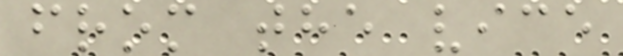from the vice
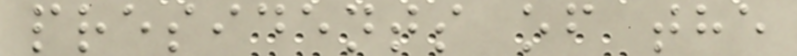presidents of the
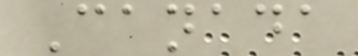Canada
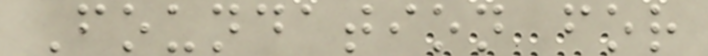Foundation for
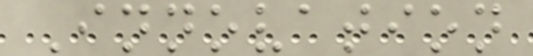Innovation
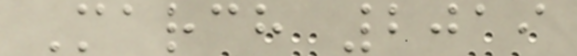March 2019
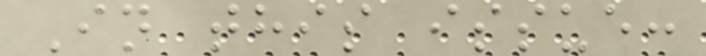In this issue:
